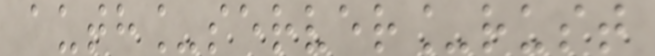auth_server_rust
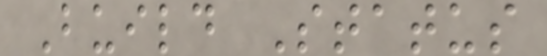Build Status
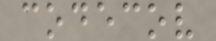codecov
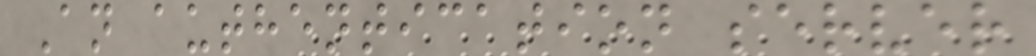An authentication server
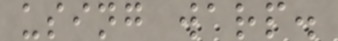using warp.
